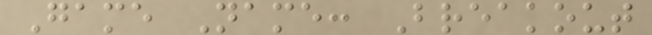Game Name: Breakout
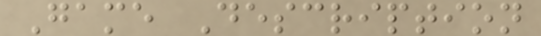Game Description
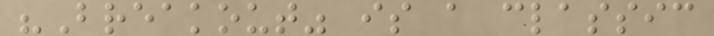"Breakout" is a classic
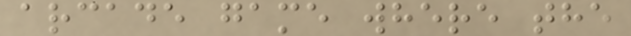arcade game where the
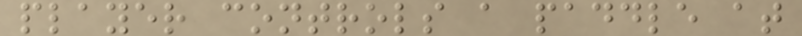player controls a paddle at
